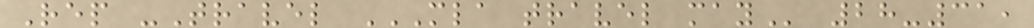Rep -Travel MLA TRAVEL MAY 28-31,
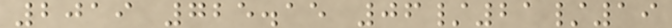2019 725.15 06/21/19
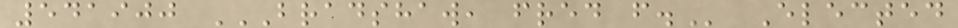541900 BRADSHAW, FRED F. Elected
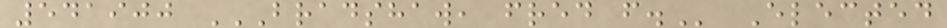541900 BRADSHAW, FRED F. Elected
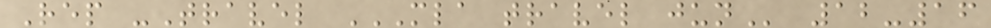Rep -Travel MLA TRAVEL JUN 12-16
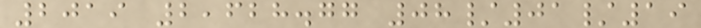2019 2,628.77 08/01/19
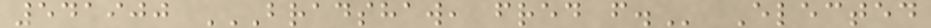541900 BRADSHAW, FRED F. Elected
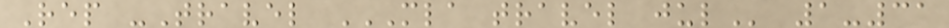Rep -Travel MLA TRAVEL JUL 1-31
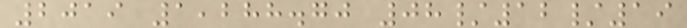2019 1,288.70 08/12/19
